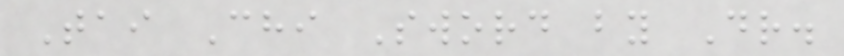Tai Chi Sword by Dr.
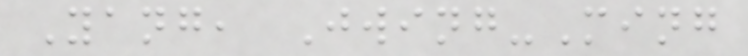Yang, Jwing-Ming
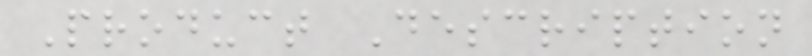Product Description
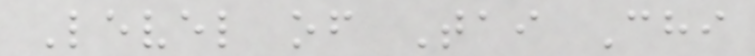Level of Tai Chi
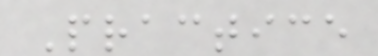Practice
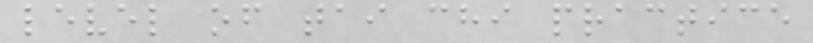level of tai chi practice
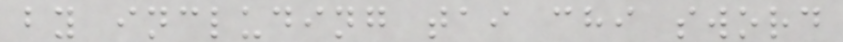by including tai chi sword
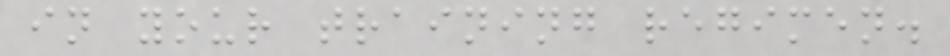in your training regimen.
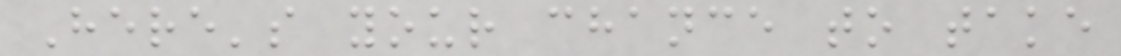Here's your chance to take
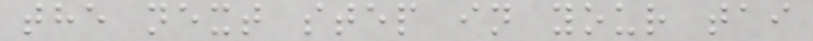the next step in your tai
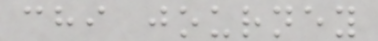chi journey
